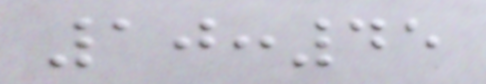10:45
